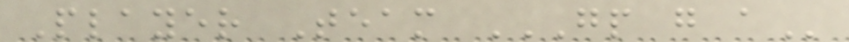Player Team GP G A
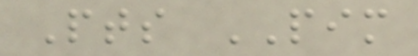Pts PIM
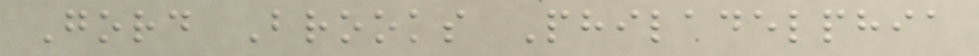Gord Brooks Philadelphia
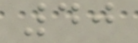40
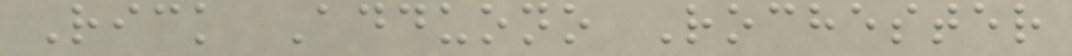Rick Adduono Rochester
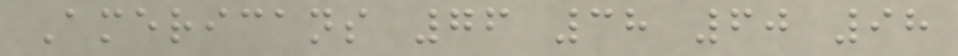Americans 76 38 60 98
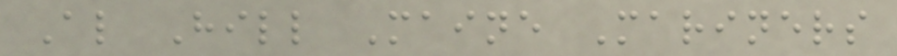Al Hill Maine Mariners
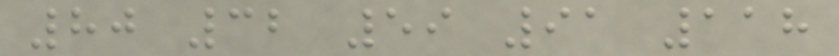80 32 59 91 118
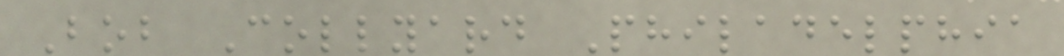Bob Collyard Philadelphia
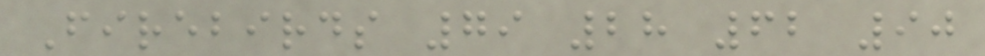Firebirds 79 28 62 90
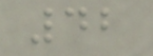42
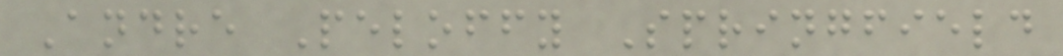Andre Peloffy Springfield
